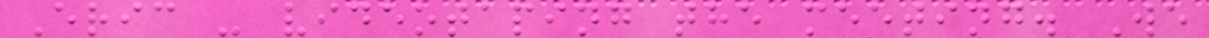Eric - videotaping the meeting. We
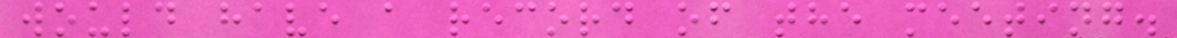would have a record of the meeting.
